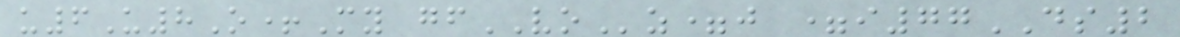u6U8O+My gfVOz=j =i77DS2
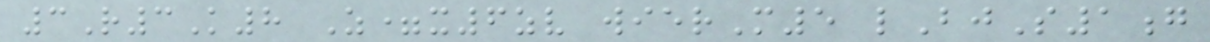3R3K8 Z=x6zv wierM5 lBjS1g
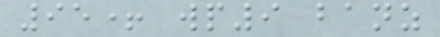95+ wp9 banz
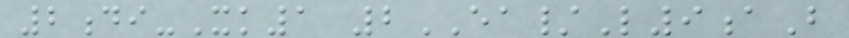2di-Xk1 2EA/L9aB
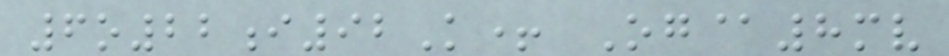6o22i92K+ Og@8mv
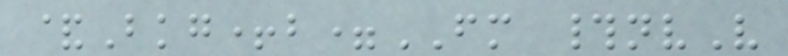&Bkg+b=FM #nvV
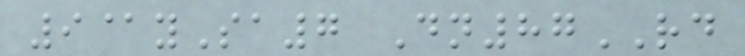9@ySa7 Dn87RD
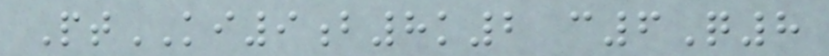PtKI9b8k2 c6Q8
